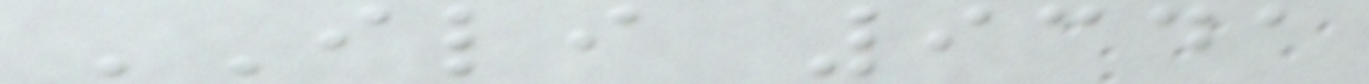ILI 9341
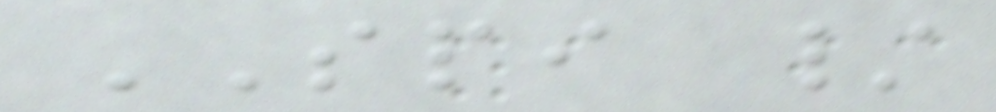SPI /
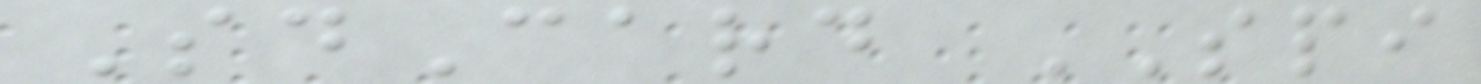SdCard SPI
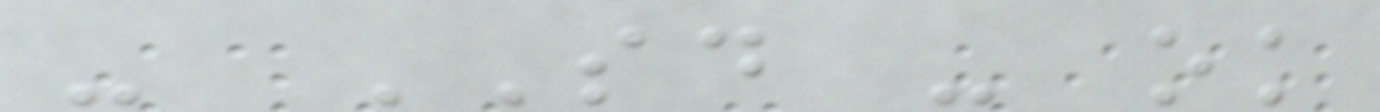- SD - ok
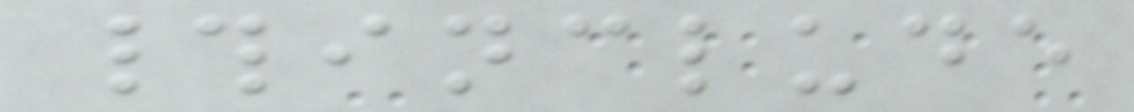#include
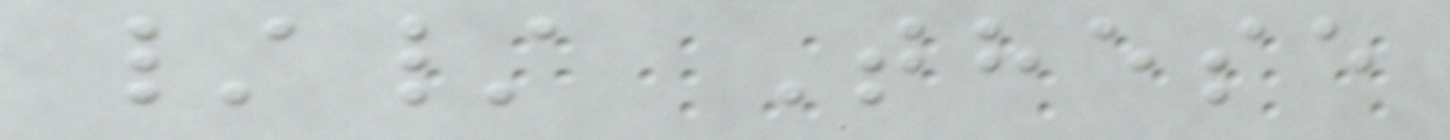// These
